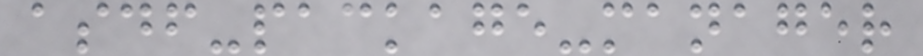asdf-package-manager
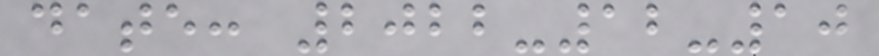date: 2022-12-10
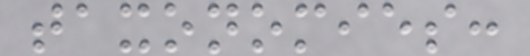taxonomies:
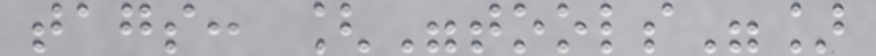tags: ["tools"]
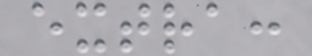extra:
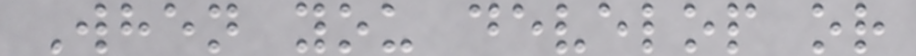When you develop or
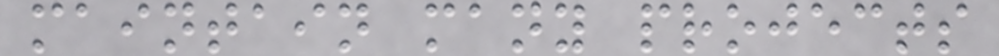maintain many projects
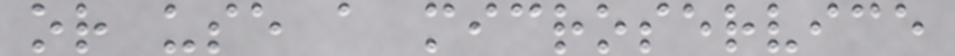or use a microservice
